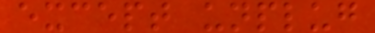except unplug
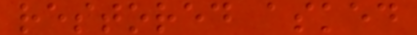restored asked
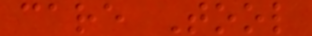care Tool
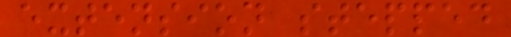extension stepped
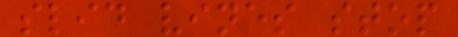slid vines stop
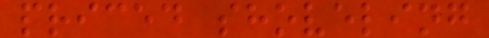priced shoveling
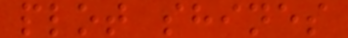plot shines
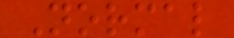Normal
